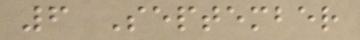6 September
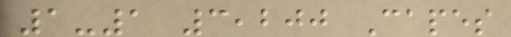1-1 3,200 Capes
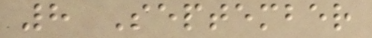8 September
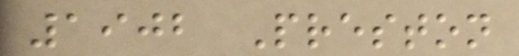1902 Preston
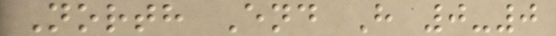North End H 0-0
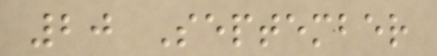20 September
